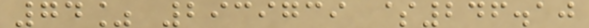74% 2939739 $246.10
